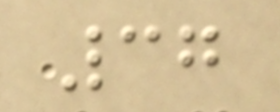37
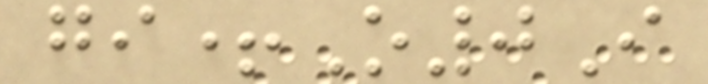gi+O0I
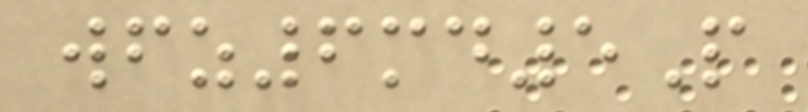wfz6md5P
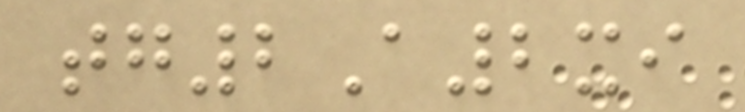tg2A2xi
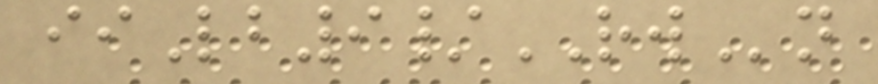iiLb9/RWn
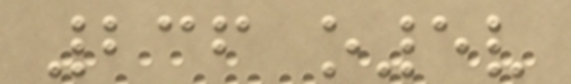236 o5v
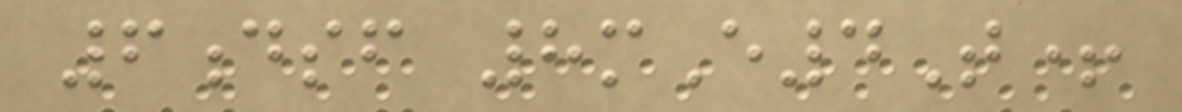6dsf 8mE4T+
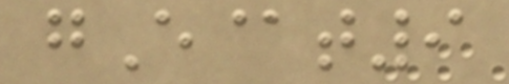gE@t9
